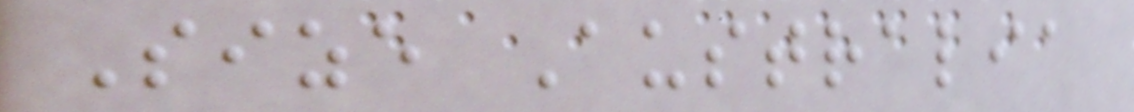Size Australia
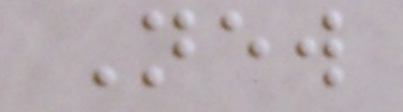New
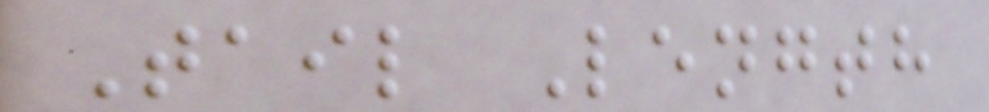Tail Length
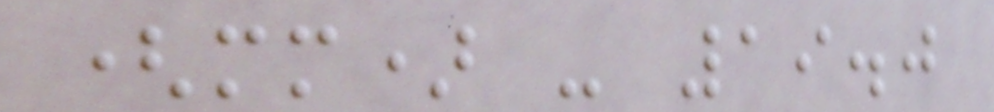(mm) - 19.0
